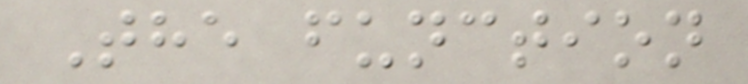The function
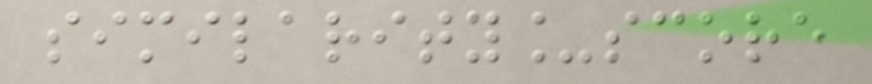similarity_score
